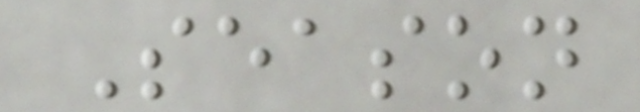Season
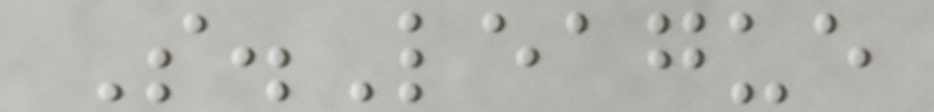S.League
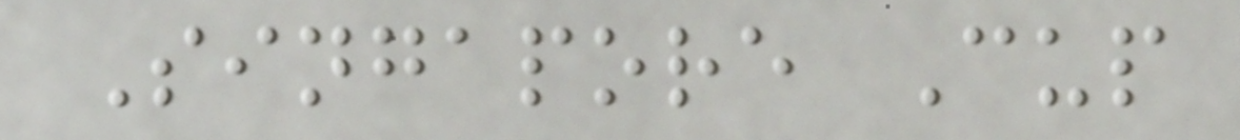Singapore Cup
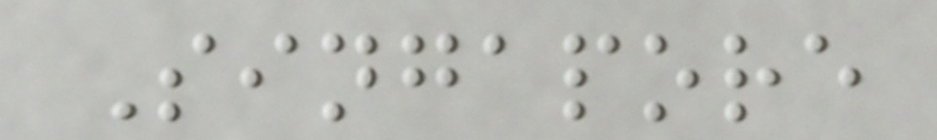Singapore
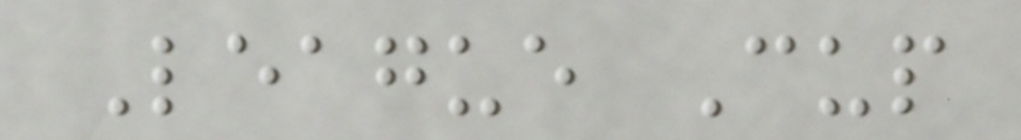League Cup
